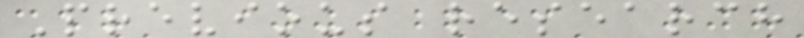Previous research
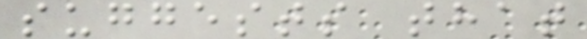suggests that
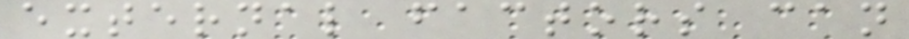external factors can
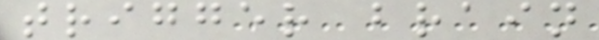trigger brain
